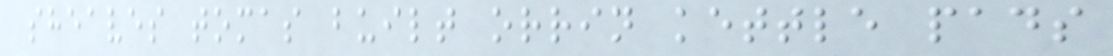sheaves tomas built orrin kettle pads
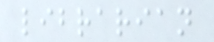librarian
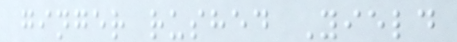ginger rushed Yield
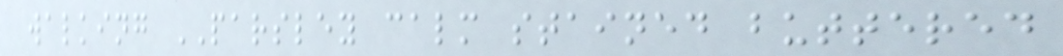walking PARSLEY calm stained buttered
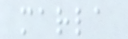marla
